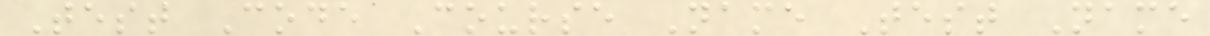Test Code Course Name Test Name
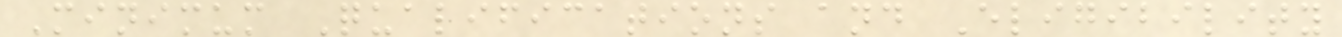Minimum Qualifications and Eligibility
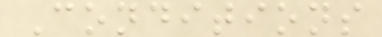Conditions
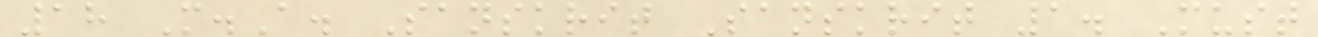18 M.A. Sanskrit Sanskrit 1. Must
